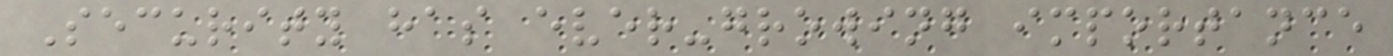Security has ever-growing importance
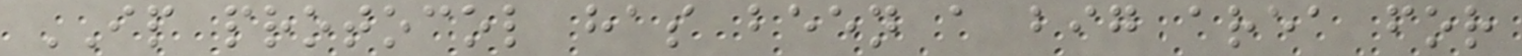IP protocol has been a big area for
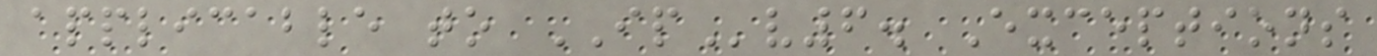applicable to IPv6. Exceptions
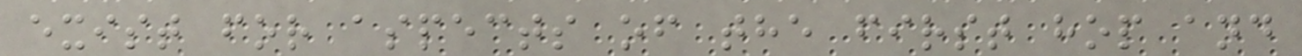exist for aspects of the first hop and
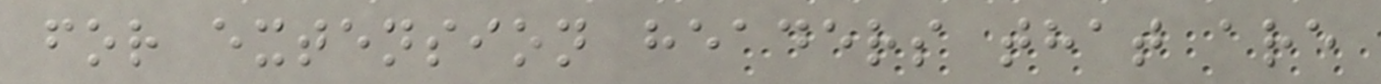for extension headers that are
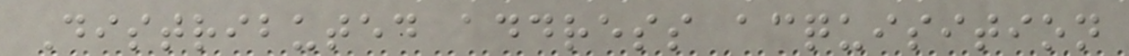Distributed address acquisition
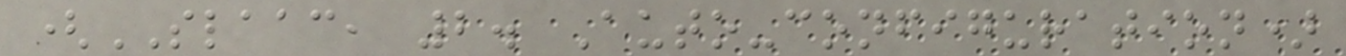(SLAAC, 2. Auto-configuration)
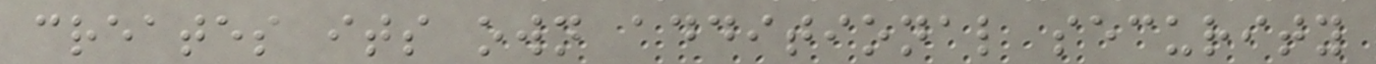creates its own additional security
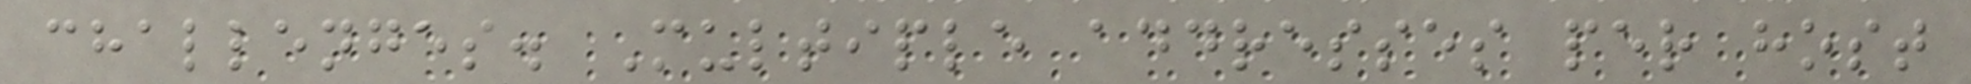challenges. Multiple addresses per host
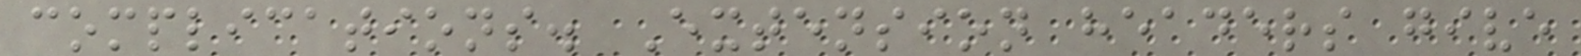complications. Extension headers give
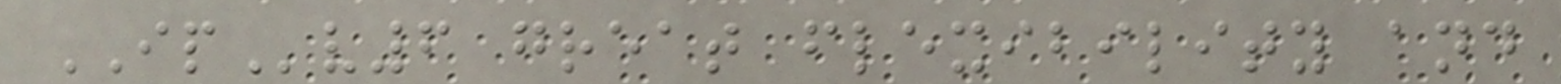IPv6 great flexibility and
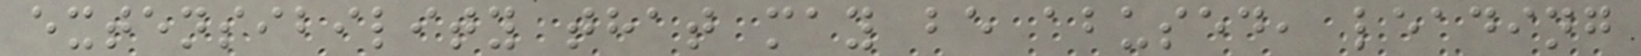extensibility that may be abused, leading
